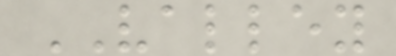VALLEY
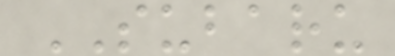SUBARU
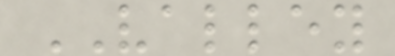VALLEY
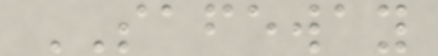SAFEWAY
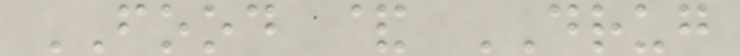FOOD & DRUG
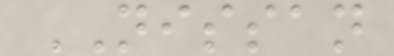NISSAN
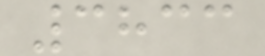3833
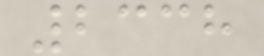2338
